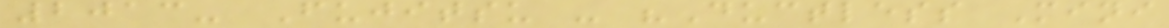2013- Fujitsu - "Ductless Mini
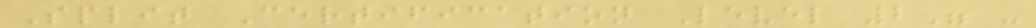Split Certification Level 2" -
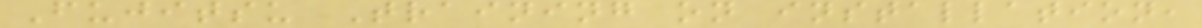Fujitsu Training on installation,
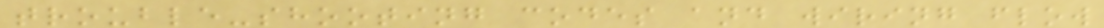trouble-shooting codes and wiring flow
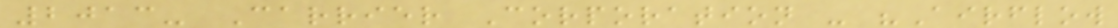2013- Carrier Corporation - "Airflow
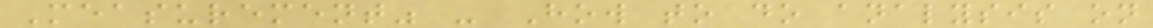Measurement" - How to do analysis on
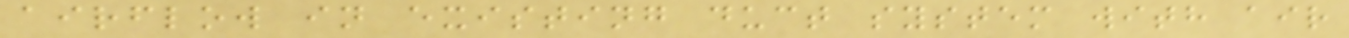airflow in existing duct system with air
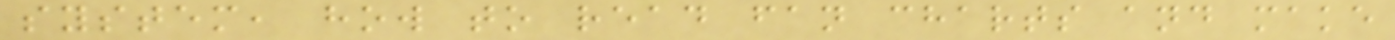system, how to read fan charts and make
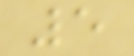5
